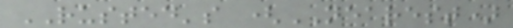RUSTED's (NEAREST)
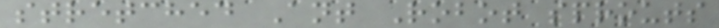stretched Ant Robot sprouts
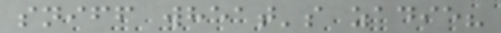sniff wheat's zadie?
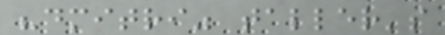"dmitri" taller's
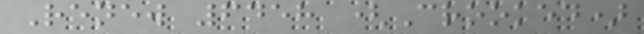Renew 6458 (Crooked)
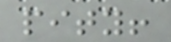pity!
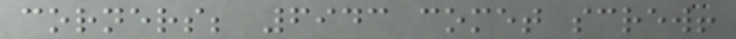corners; 6943 comet screw!
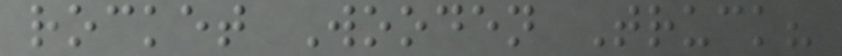rocket Wooden Truck?
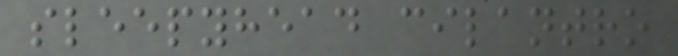sleepyhead cilantro
